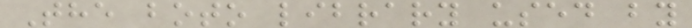The boto library used by
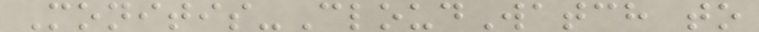Monitis-CloudWatch to
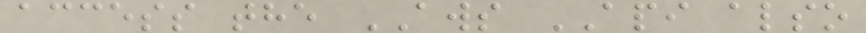access the AWS API also
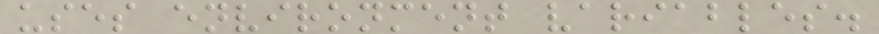uses environment variables.
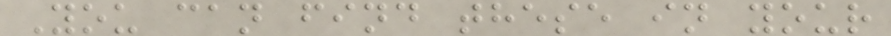You can find these in your
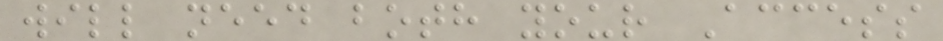will need both your Access
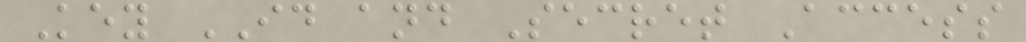Key ID and Secret Access
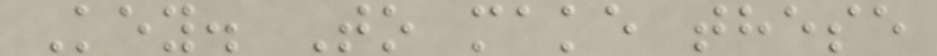Key. To make these
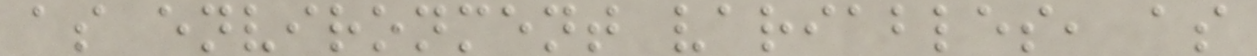as environment variables, as
